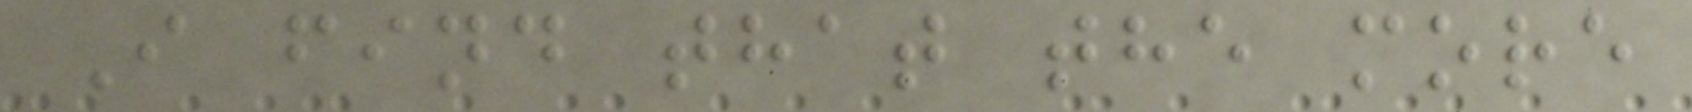I find that the more
